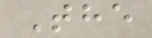The
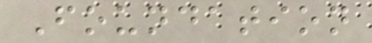Foundation
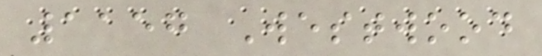1157 Westwood
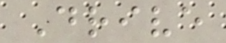Drive
